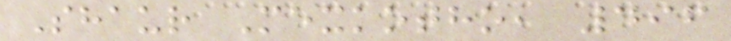Shaur Mexkotho, 496
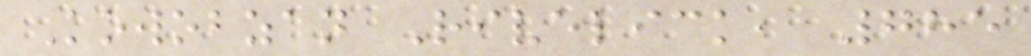Kowobzan Rivelick, 785
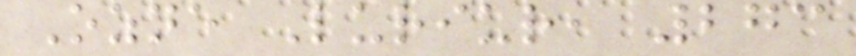Ozne Luriur, 273
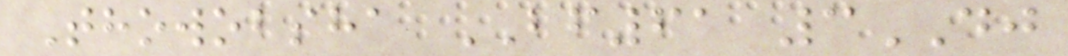Thowobsha BF61 3DJ
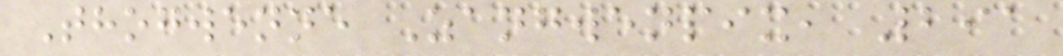Thogwenne Zangwenpix, 291
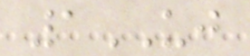1UJ
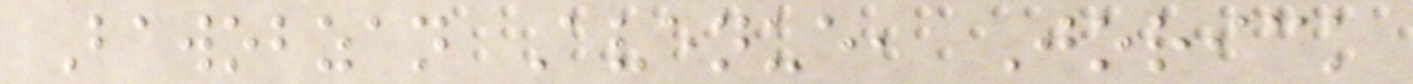Bawobzan Avenue, Jorick
